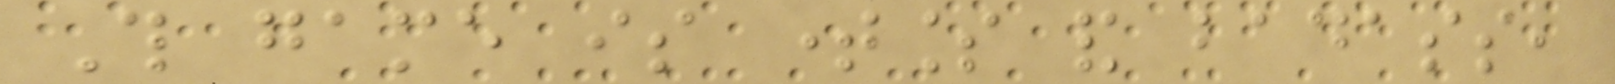This game is timeless and badass,
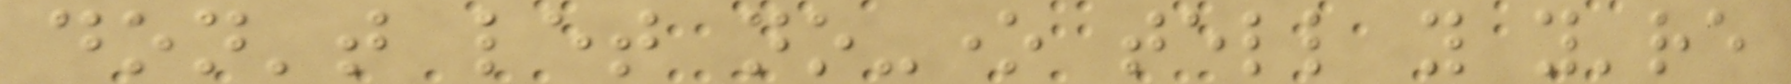don't let no-one tell you you're
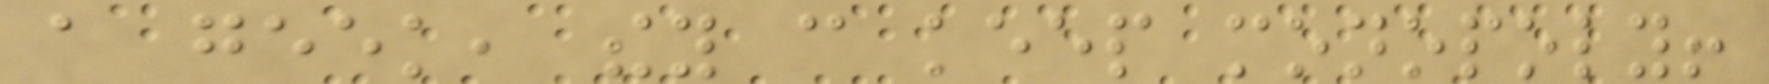a geek, they can keep monopoly!
